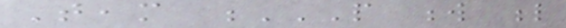Team P W L
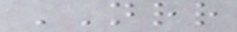NRR
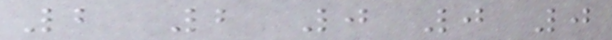2 2 0 0 0
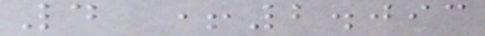4 +2.093
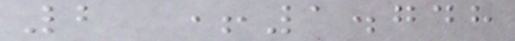2 +1.748
